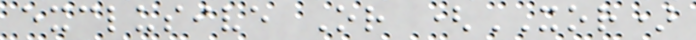exclusive Or (XOR)
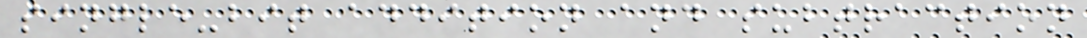single-bit addition and subtraction
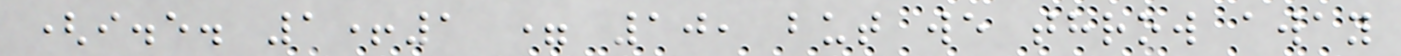(i.e. 1+1 = 10, but we throw away
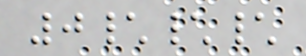0\\\
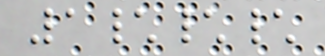1\\\
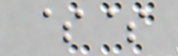$$
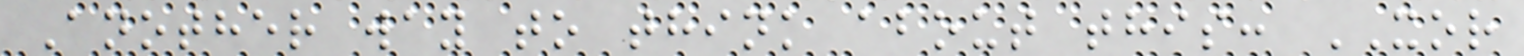Another way to think about this: XOR
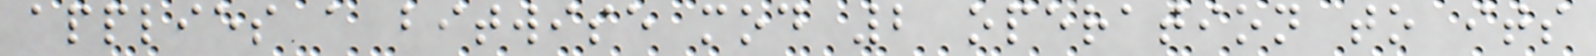applies a bitwise mod 2 operation to its
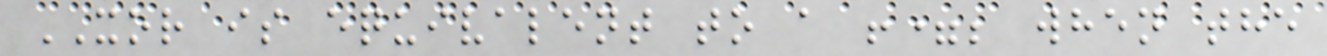XOR is equivalent to a !=; when the
